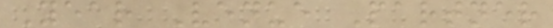Year Venue Partner
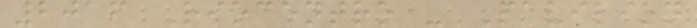2016 Riocentro - Pavilion
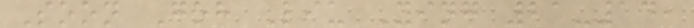Soon Goh Liu Ying 21-14,
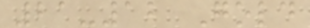21-12 Gold
